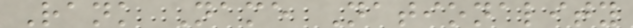Rank Name Nationality
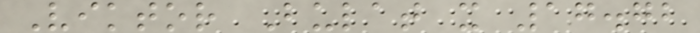Viktor Bulat x 17.72
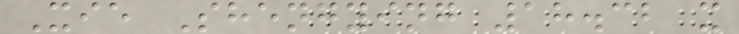Xie Shengying 18.32 x
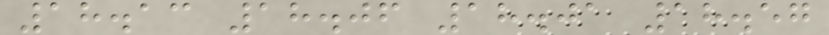18.13 18.06 18.01 18.57
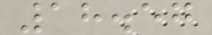18.57
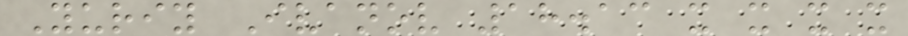Yuriy Ivanov 18.13 x x x x
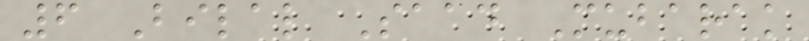6 Bilal Saad Mubarak
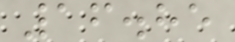16.85
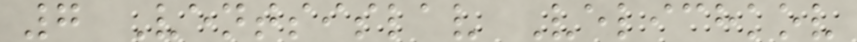7 Ventsislav Velichkov
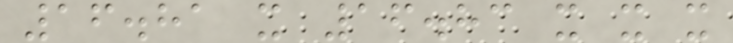16.81 x 16.83 x x x
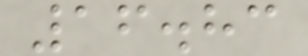16.83
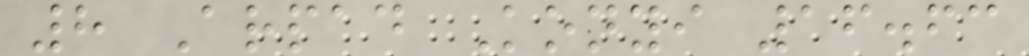8 Arpad Konyi 16.63
